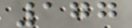177
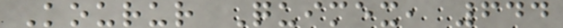Kourur Quimex, 644
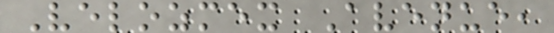Velozmex Avenue,
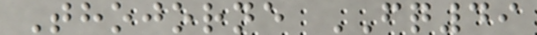Thojorne FQ49
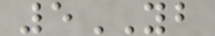5YB
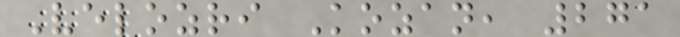Velozri Kozan, 271
